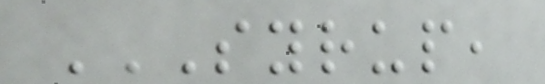SYRUP,
